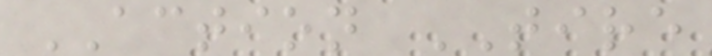ACTION TIRE
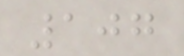107
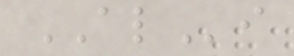ALi
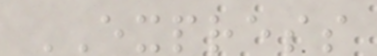EXPRESS
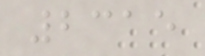2315
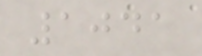1041
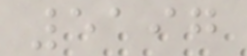5197
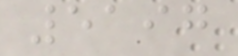5197
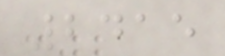2415
